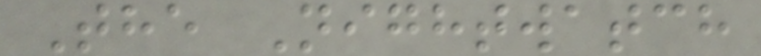The Nightwatch
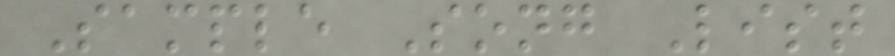Sample Song List
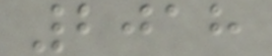2018
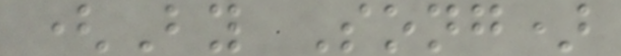(By Song)
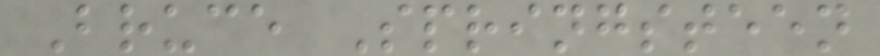Bruce Springsteen
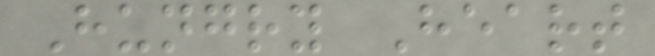Hungry Heart
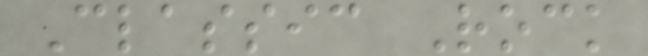Classic Rock
